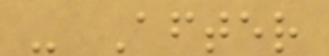- After
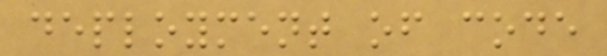deployment of code
